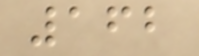162
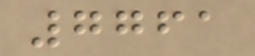7761
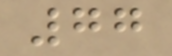77
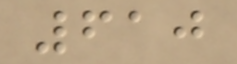610
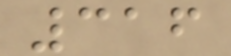316
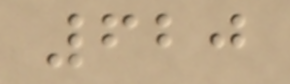620
